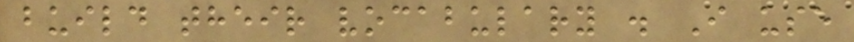build their vocabulary . I use
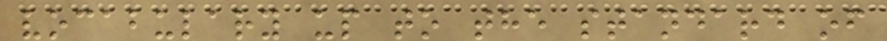vocabulary up to the standard of
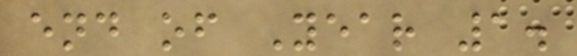end of Year 1.
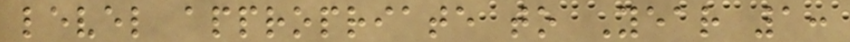level appropriate to Year 1:
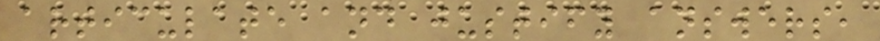articulate and justify answers,
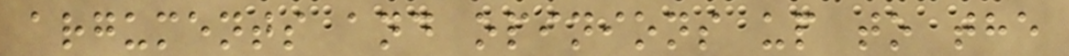arguments and opinions up to the
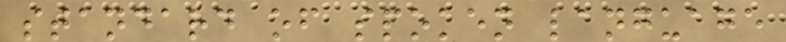standard of spoken language
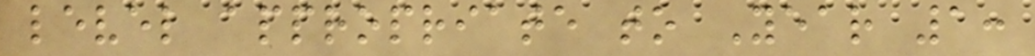level appropriate to Year 1:
